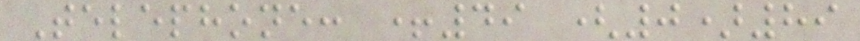Telephone: +49 (0)89
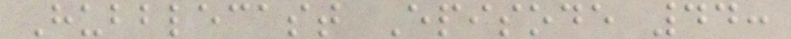Hubblecast Episode 44:
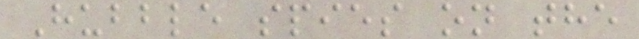Hubble spies on the
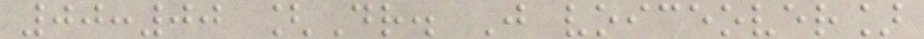00:00 [Dr. J voiceover]
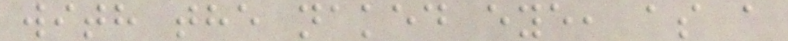with the naked eye, as a
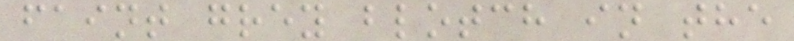faint grey blotch in the
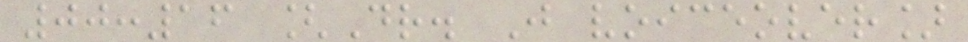00:16 [Dr. J voiceover]
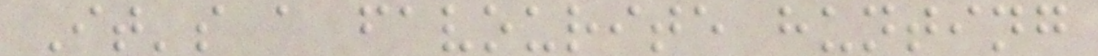It's a favourite hunting
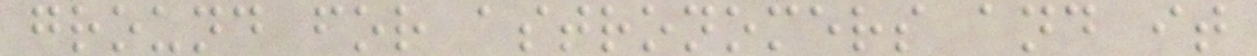ground for astronomers and it
